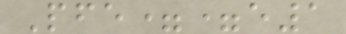Pfe==e1
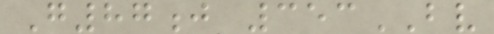G87j 353BV
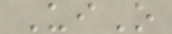UiO
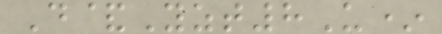D&Yzt8U*
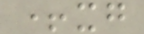+xg
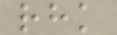rhk
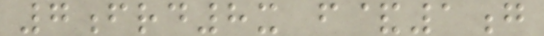7frd8x f&1g
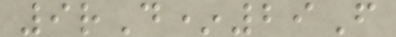9rD*29F
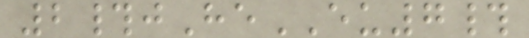2#jHeEU7#
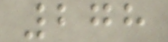278
